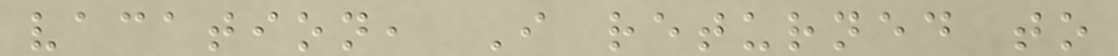vacation, I returned to
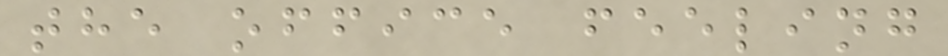the office feeling
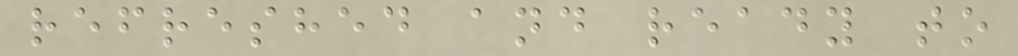refreshed and ready to
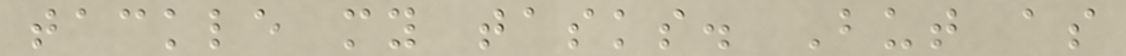tackle my tasks. But as
